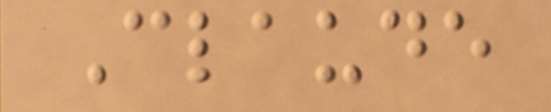Claude
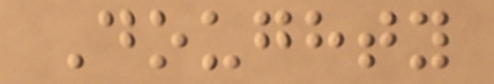Doughty
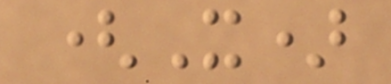(X)
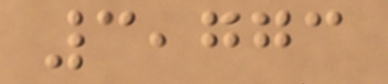3,773
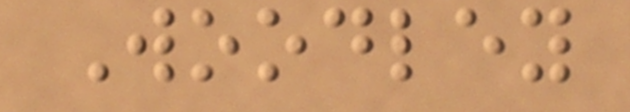Woodley
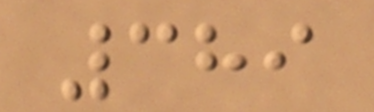389
